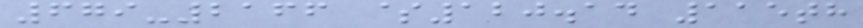679-2166 $120.14 115th
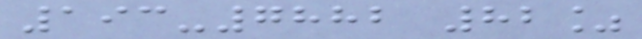193-7882 82%
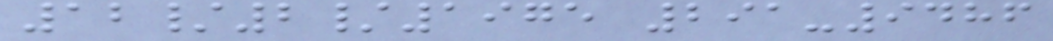12/2/1975 291-9486
